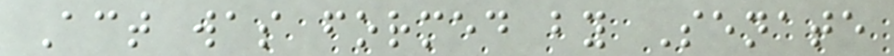Act was formed by Senate
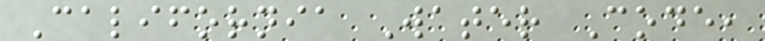California Water Code,
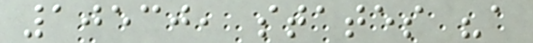10530, states "a
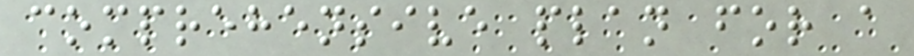comprehensive plan for a
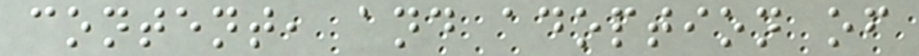content, and adoption of
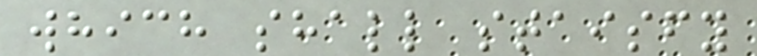which shall staisfy
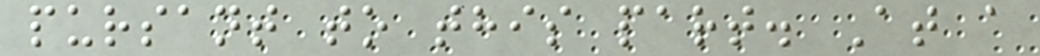pursant to this part. At a
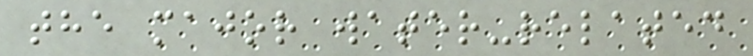the major water-related
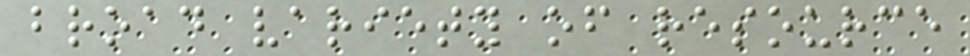broad variety of resource
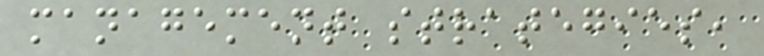management strategies,
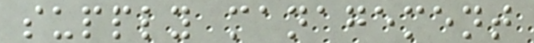supply management
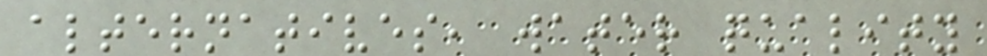alternatives, water quality
